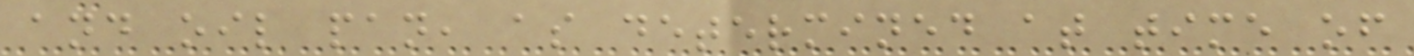and oil pan, as determined at time of
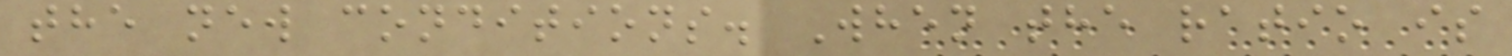the new conditions. When the ratio is
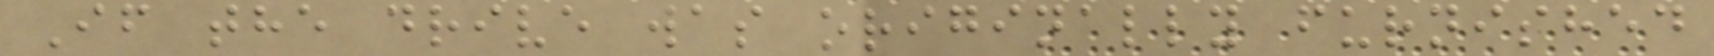If the drive was originally furnished
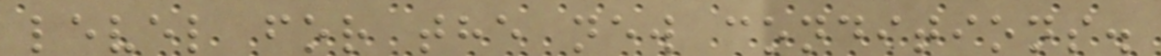level for the new conditions.
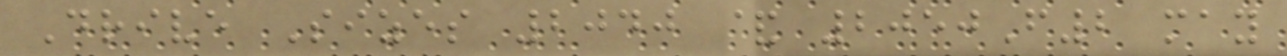Drive Sizes 2040 & 2050F2 may
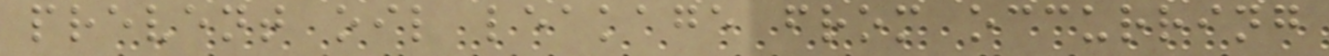prevent oil leakage from occurring
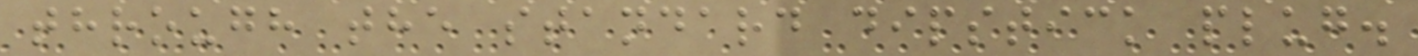through the standard dipstick plug.
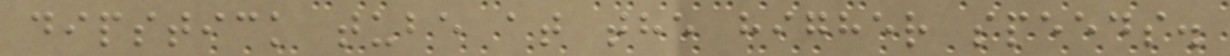dipstick tube at the higher speeds.
